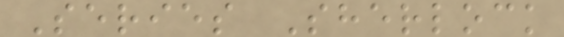Series Sherlock
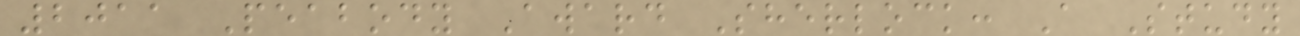2011 Peabody Award Sherlock: A Study
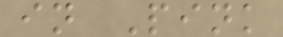in Pink
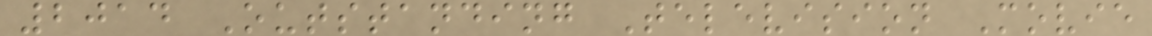2014 Outstanding Television Movie
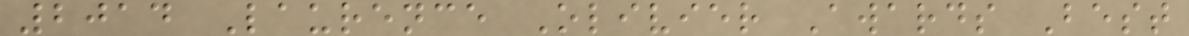2014 Laurence Olivier Awards Best
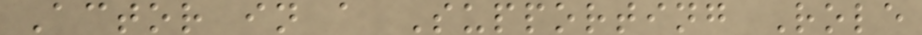Actor in a Supporting Role
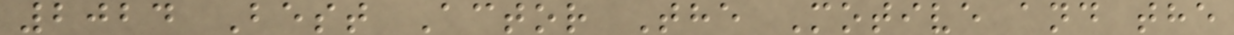2024 Best Actor The Motive and the
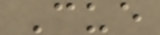Cue
